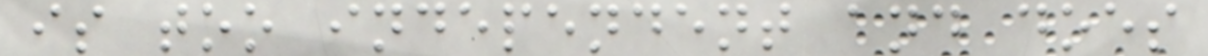is too independent and does
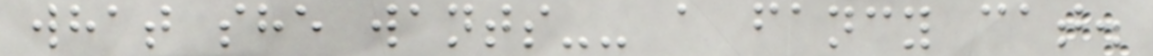what she wants-- a fancy cat.
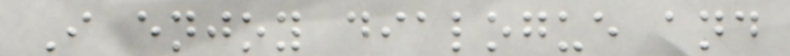I enjoy dialogue and
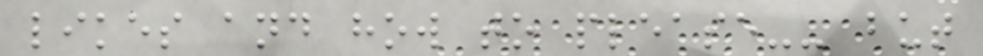likes and how to please-- but
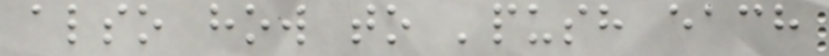also how to 'push each
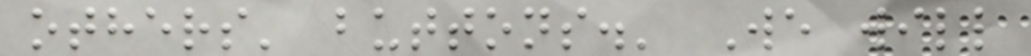others' buttons.' We will
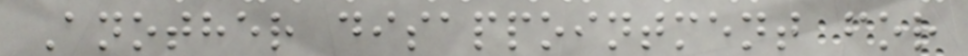Another disappointment for
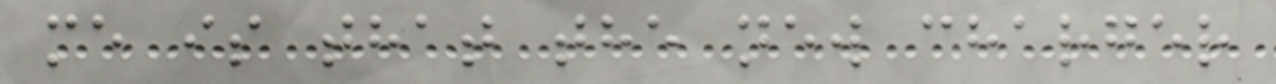me is that the new charger
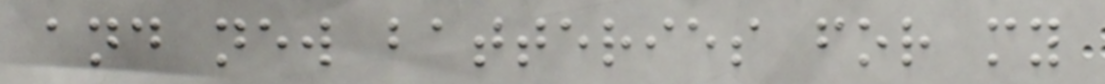and new batteries for my
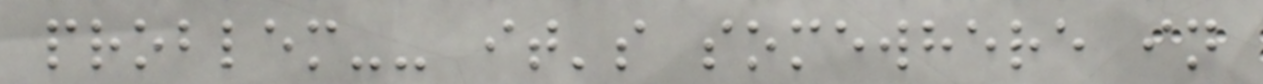problem-- it's somewhere in
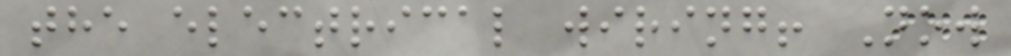the electrical wiring! Now
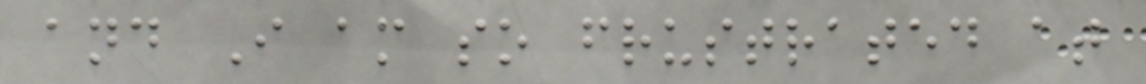and I am so frustrated at
